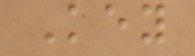Key
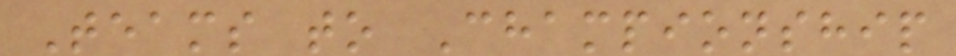Teams to Championship
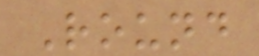Round
